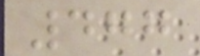477
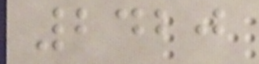2420
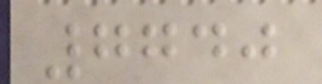7740
